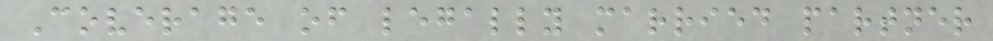Coverage of legally married partner
